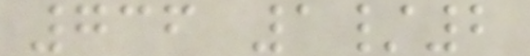736 1/2
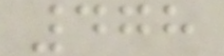478
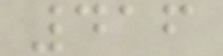416
